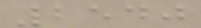2540
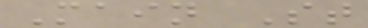Main St
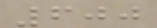600
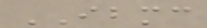IBMC
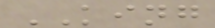KING
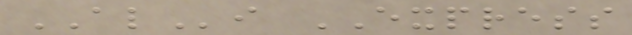ALi EXPRESS
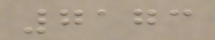7173
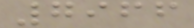7966
